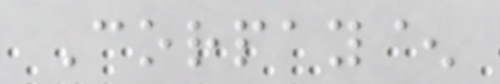Corpay^
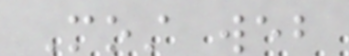Most web
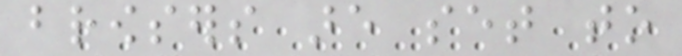browsers are set to
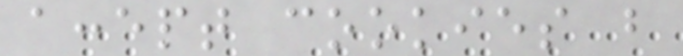accept cookies but
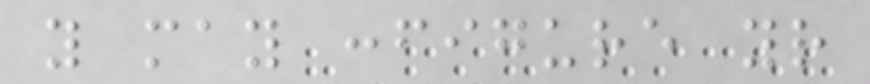you may configure your
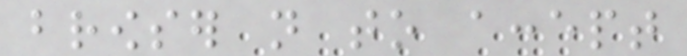browser not to accept
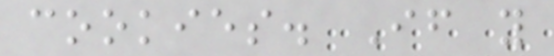cookies. If you
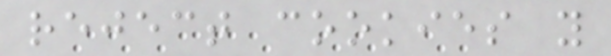reject cookies you
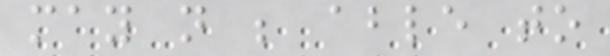may not be able to
